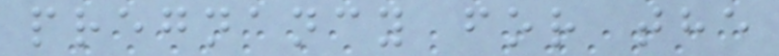pregnancy for the
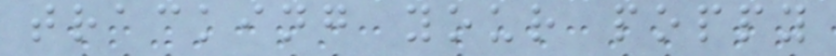tracking your poppy
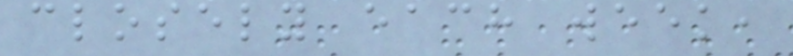closely each week,
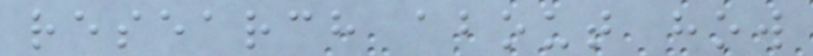research about how
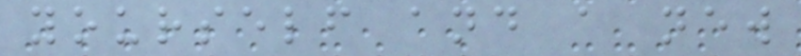yourself and a new
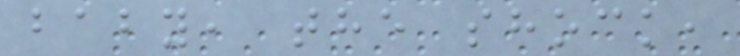baby, the shock,
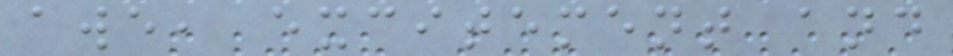awe, excitement and
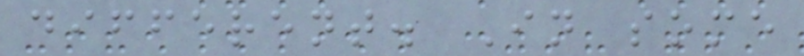different. In some
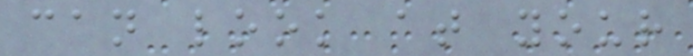can look at your
